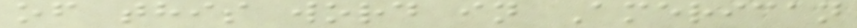of this word in American
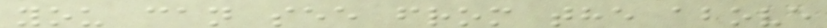you can see from the above
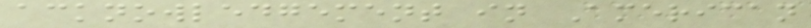acknowledgement in American
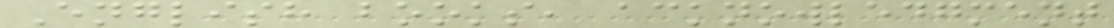English books, acknowledgment
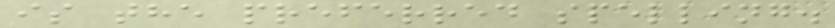is the preferred spelling.
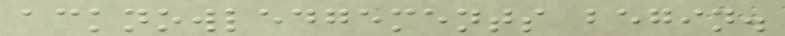acknowledgements begin.
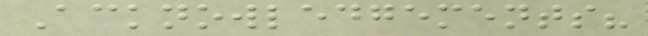Acknowledgements?
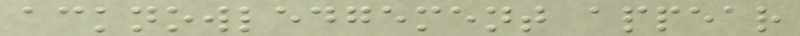acknowledgement appear
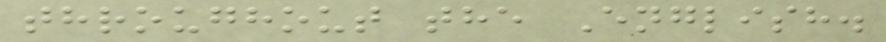throughout the English.
